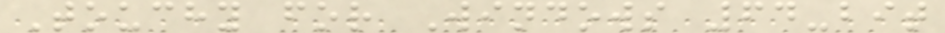Touchy for Windows 64-bit
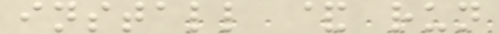install & run
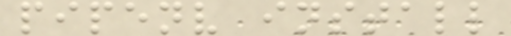pipenv install
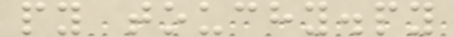py touchy.py
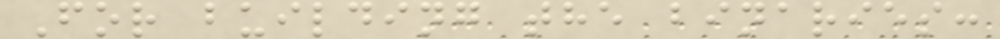For building the binaries:
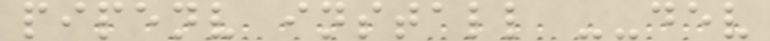pipenv install --dev
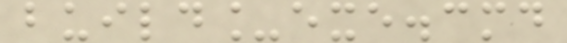build_exe.cmd
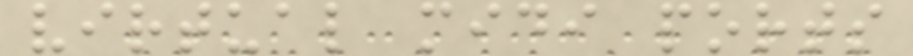virtual midi ports
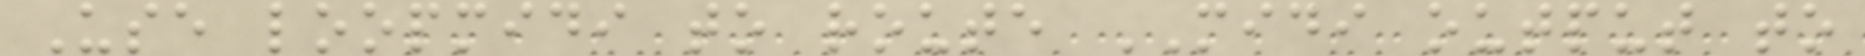Use loopmidi to route MIDI output to
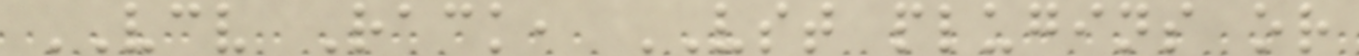VCV Rack, VST plugins or
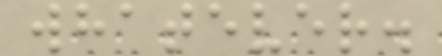whatever.
